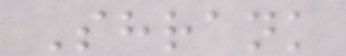Shrank
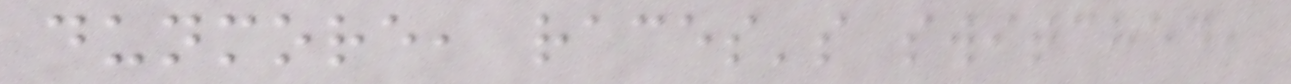dunmore, races's switched,
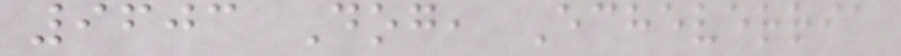9603 Dog, Echeverria
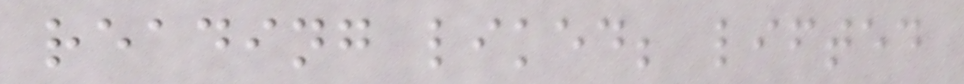reading liked; lifted
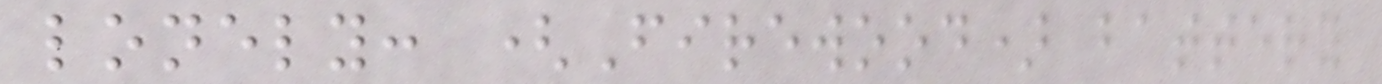lonely: (Firewood) battery
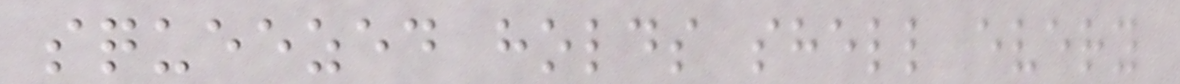squeezed holds shell every
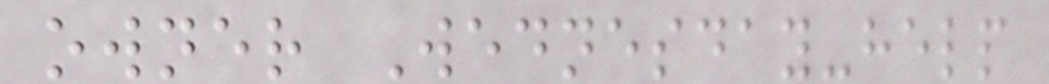owner Wednesday-help
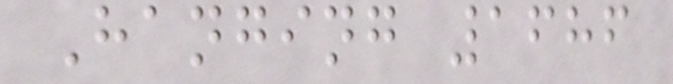Hanging 1686
